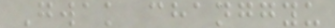Gwak changgyu
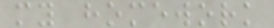my homework
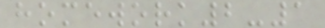homework2-1
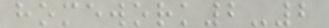homework2-2
